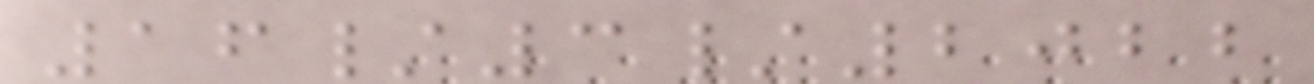16/3/2022
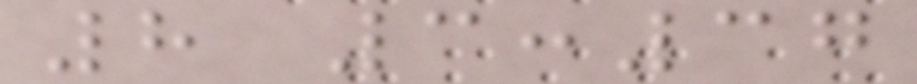8 3:37
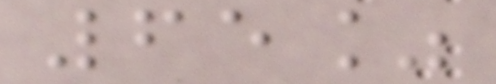65%
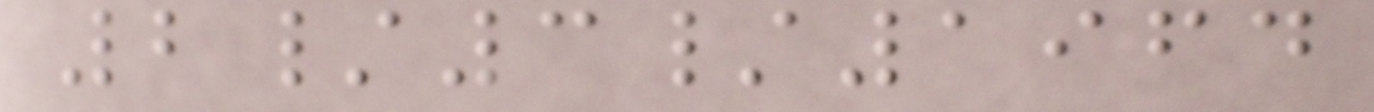2/3/1964
